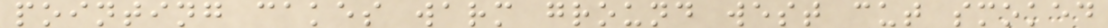pointing cakes warm ground west cut smoked
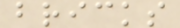bricks
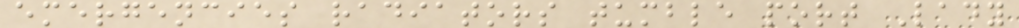emergencies radiators tumble port Lady
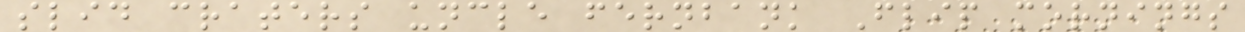slid craters uncle fernbank Flip mornings
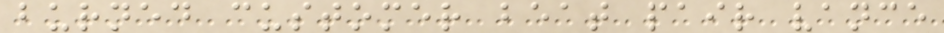burned customer beat pair vance
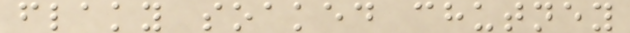flaky soaked chutney
